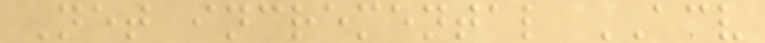Net incremental ACV
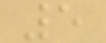5
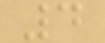4
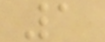1
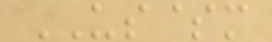US$m
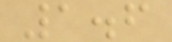1.6
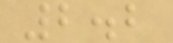2.2
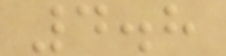4.8
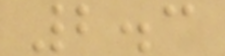2.3
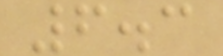6.3
